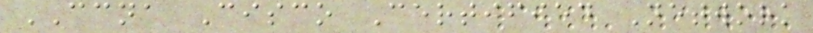CCNA Cisco Certified Network
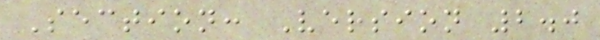Section: Version 2.0
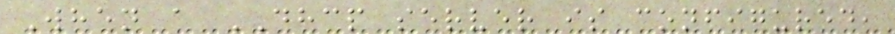When a DHCP server is configured,
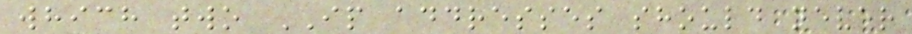which two IP addresses should never
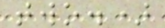two.)
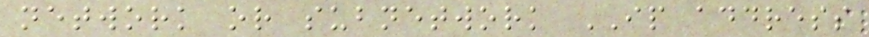network or subnetwork IP address
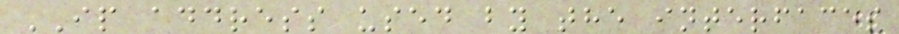IP address used by the interfaces
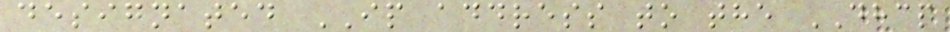designated IP address to the DHCP
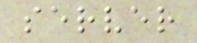server
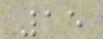15
